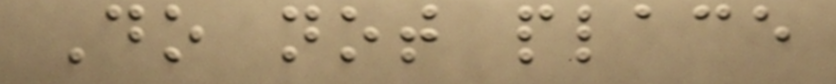Do not place
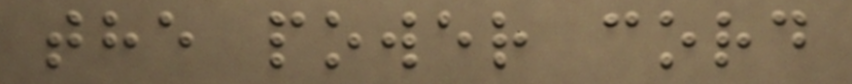the power cord
